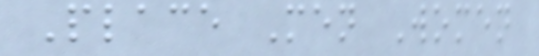Place Men Women
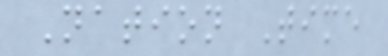Nation Time
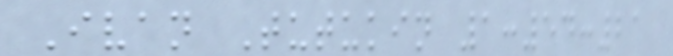Ivan Tutukin 1:54:21
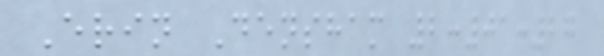Erin Densham 2:01:27
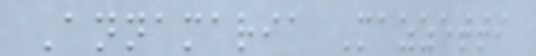Annamaria Mazzetti
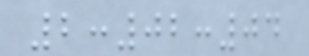2:02:04
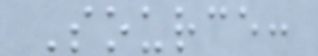Source:
